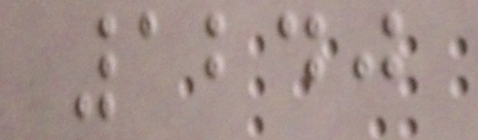1240
